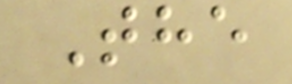The
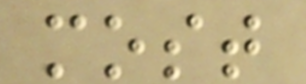most
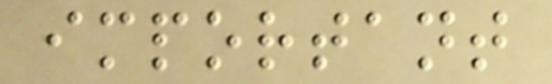important
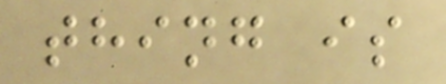thing is
